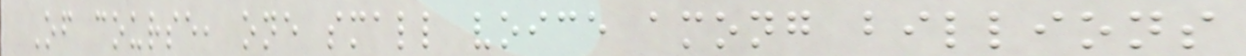Of course, one small voice among billions
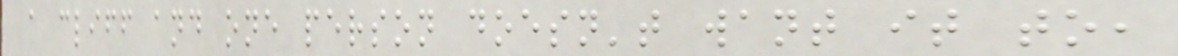a cliff and one person doesn't want it to,
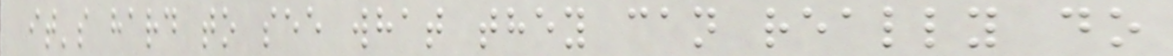it's hard to see what they can really do
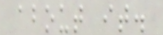about it.
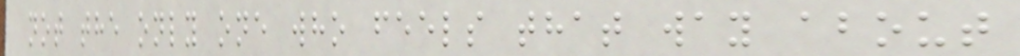not the only one who feels that way about
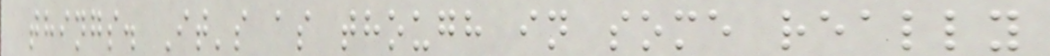things. It's as though in some really
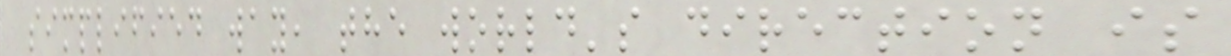simplified way, the world's direction is
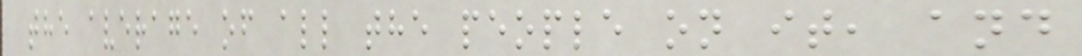the average of all the people on it, and
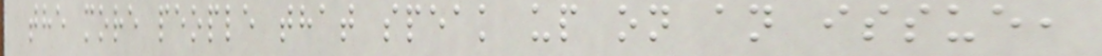the more people that speak up on an issue,
